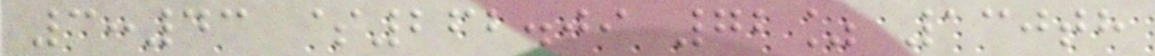3:43 $262.09 72% 130th
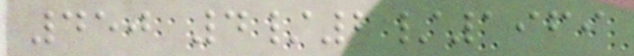450 4/2/1969
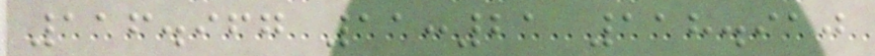116.967 11:21 118.910
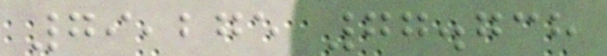79,275 77.738
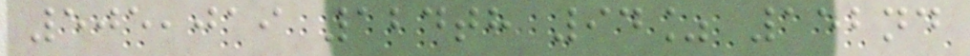505,019 124th 94% 152nd
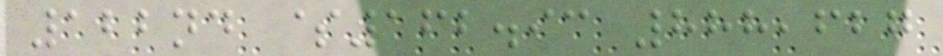122nd $162.93 888,627
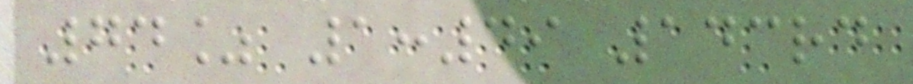74% 1:49 143rd
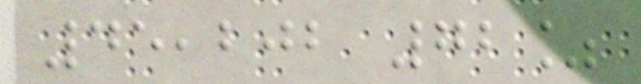45,202 72%
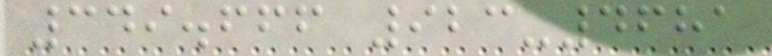349.666 923-4681
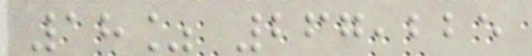18% 267,225
